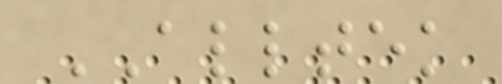ALLTEK
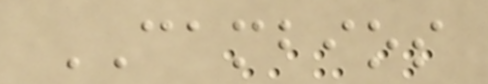CAMBIOS
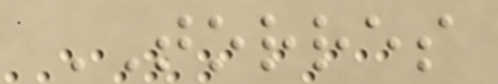TORRES
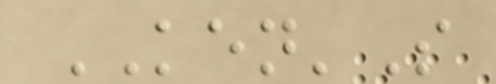KEN'S
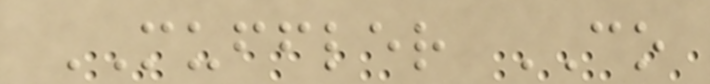MUFFLER CO
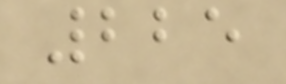225
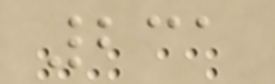231
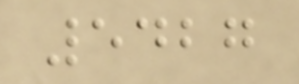5427
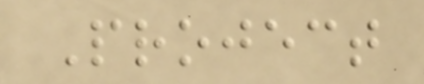Project
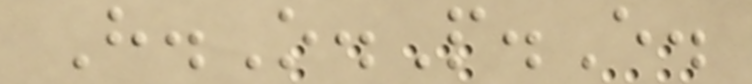H.O.P.E.
